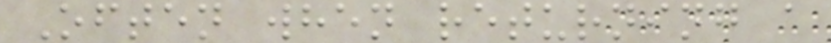Often when returning a
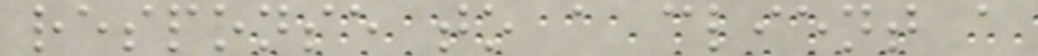response to a client a
